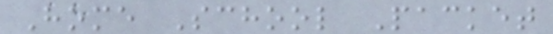Home School Packet
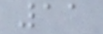11
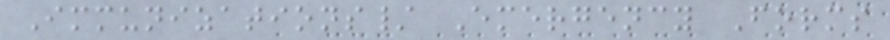Immunizations/ Emergency Forms
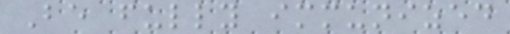Be fully immunized
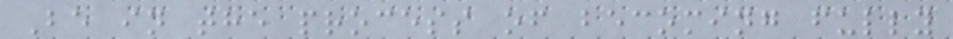Be in the process of becoming fully
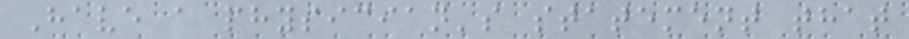Have a physician's statement that
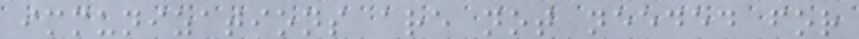immunizations are not needed for
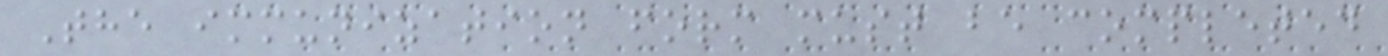The immunization form must be completed
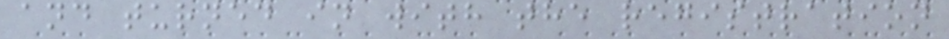and turned in with the registration
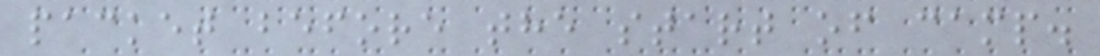packet before the start of camp.
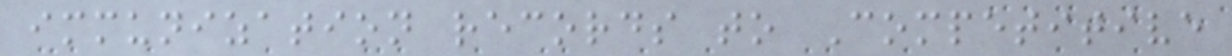immunization records to Competitive
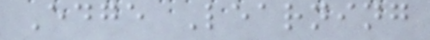Edge Learning
